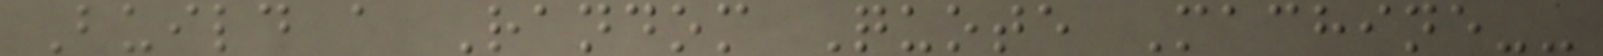Build a Random Quote Machine--
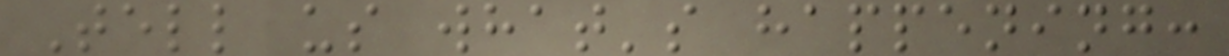Tell us what's happening:
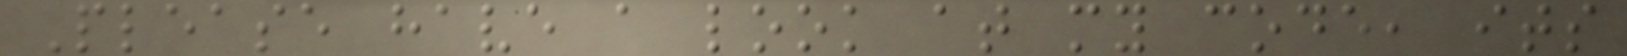Please have a look at my code, its
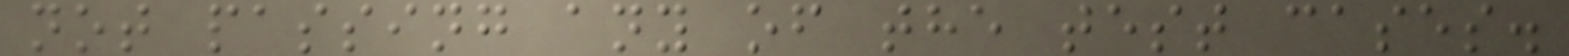not passing any of the test cases.
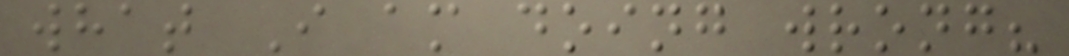what I am doing wrong?
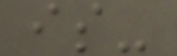is-
